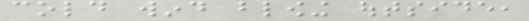cold wind blowing outside,
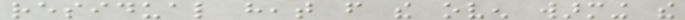residual heat from the oven warming the
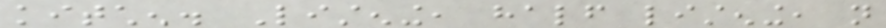kitchen. Listening, half listening, not
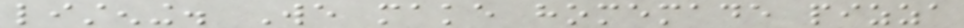listening. We make homemade pizza
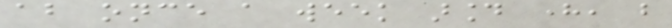about once a week around here, but
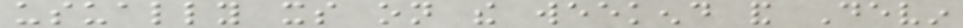usually its on the weekend and Devin
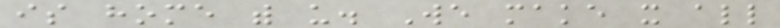is home with us. We make it all
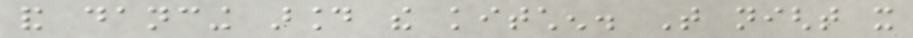and dancing around the kitchen. That night it
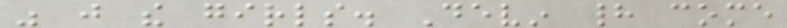was just the girls. Devin had come
